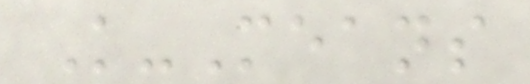K-Means
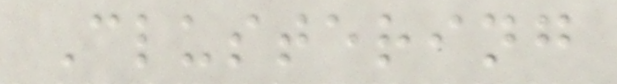Clustering
